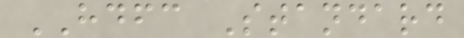HDFC Standard
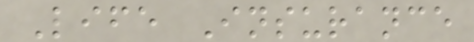Life Insurance
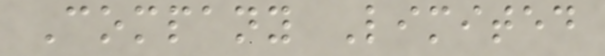Company Limited
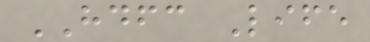HDFC Life
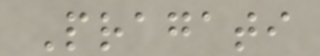Pragati
